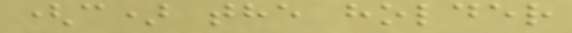(c) the holder
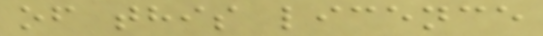of this licence
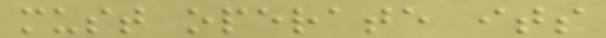must operate its
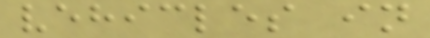vehicles in
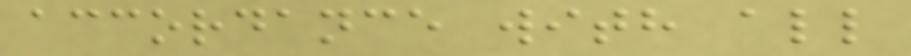accordance with all
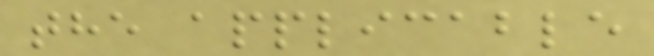the applicable
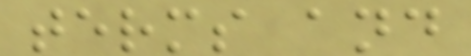terms and
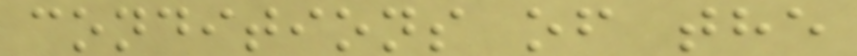conditions of the
